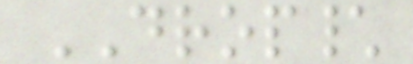DROP\
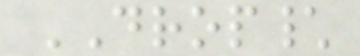DROP\
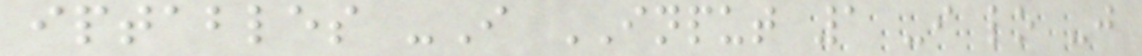iptables -I INPUT 1 -i lo -j
